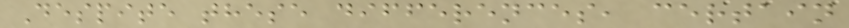Despite these differences, certain
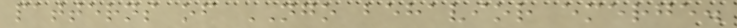patterns of NGO behavior emerge.
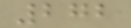272
